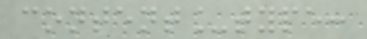content_type:
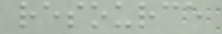resource
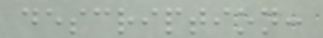description:
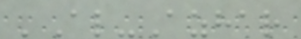'Al-Azhar
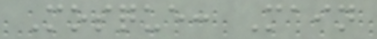Mosque: Main
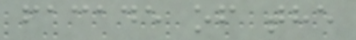facade of the
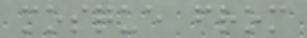mosque from
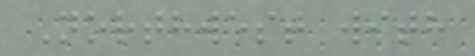Northwest with
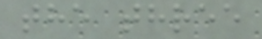the three
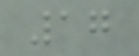17
